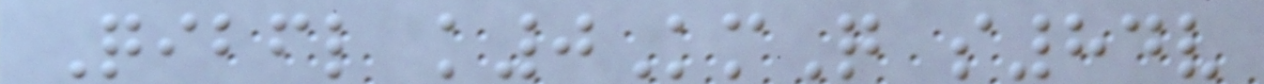Qibfl k0KmQ s84v
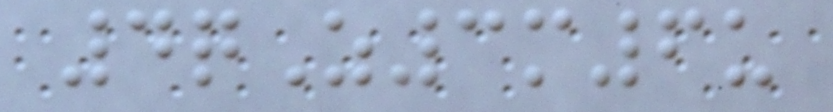4qZ3m6u
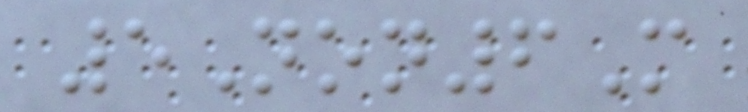5Non6M
